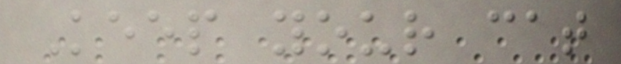Keep your cat
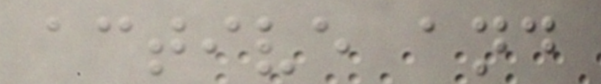active and
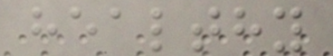healthy
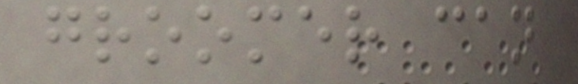groomer can
